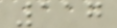117
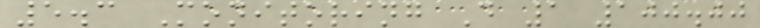5.3 Monitoring D 1 100.00
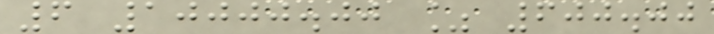6 10000.00 % 600.00
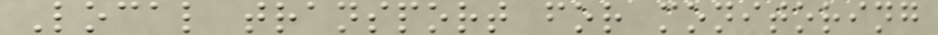Local transport for monitoring
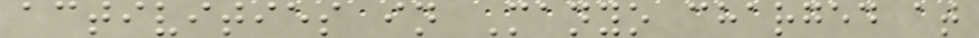activities in Manyo charged at
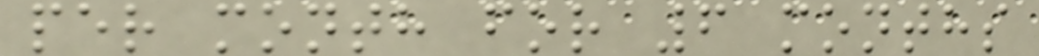per month for 6 months
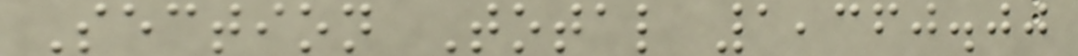Section Total 1,360.00
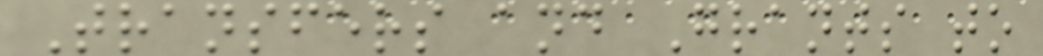Transfers and Grants to
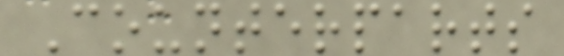Counterparts
